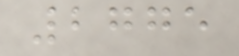2775
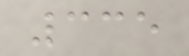335
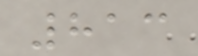813
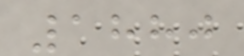1880
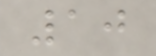10
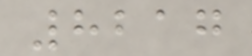8217
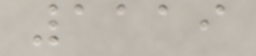1119
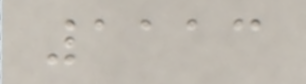1113
